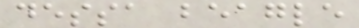dessa beagle
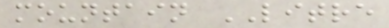mountain LITRE
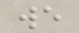we
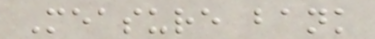Measure bank
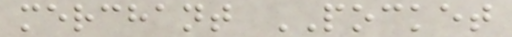merchant POCKET
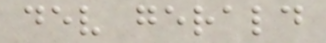dev gerald
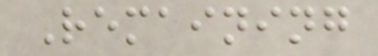Remaining
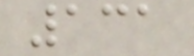131
